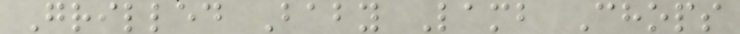Grilled Baby Lamb Chops
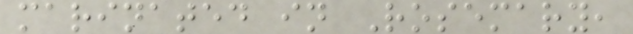marinated in Rosemary,
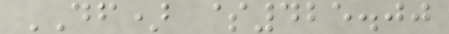DF) $425.00
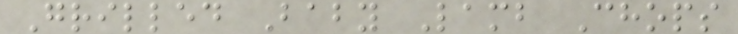Grilled Baby Lamb Chops
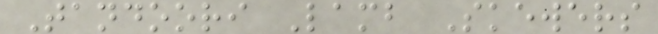Tandoori Lamb Skewers
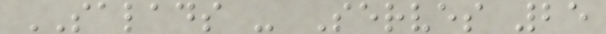SALADS - Serves 25
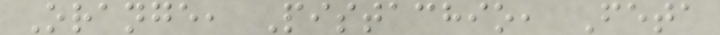Orange, Pistachio, Feta
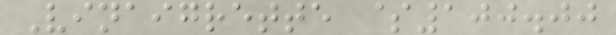Vinaigrette $100.00
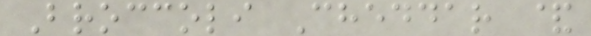Broccoli Cheddar &
